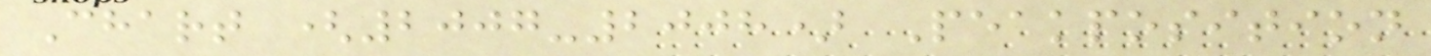Chart (2007-2008) Peakposition
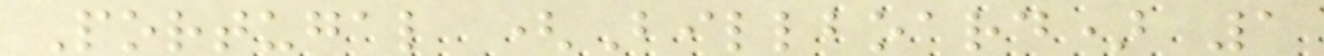Portugal (Billboard) 1
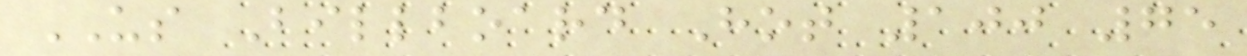US Billboard Hot 100 75
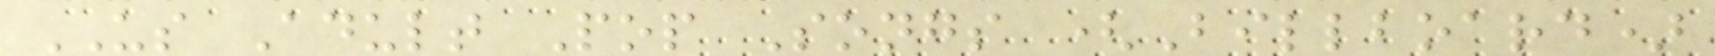US Adult Pop Songs (Billboard)
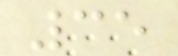35
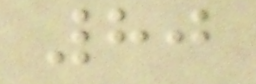80
